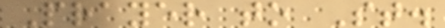Prayer to St.
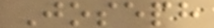Joseph
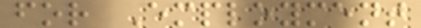for Employment
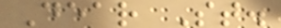Dear St.
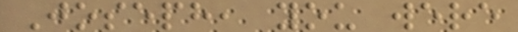Joseph, you were
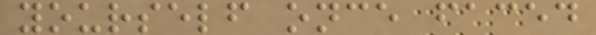yourself once faced
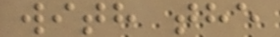with the
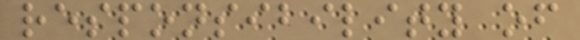responsibility of
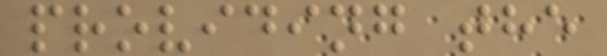providing the
